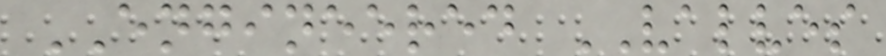ENGINEERED VALVES
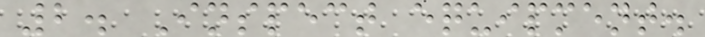2. Inspect equipment.
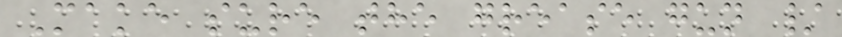Make sure the grease gun /
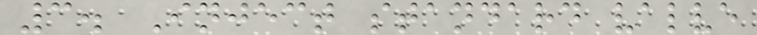3. Inject standard valve
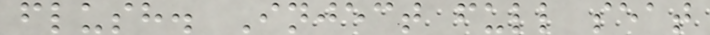flush. Inject full seat
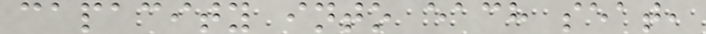capacity into each seat,
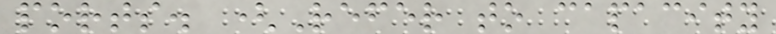ports. (Refer to capacity
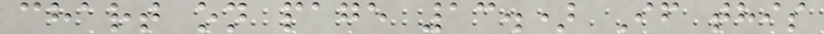chart on page 13.) If this
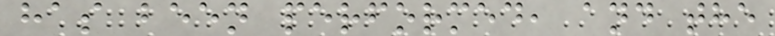has been performed, and the
